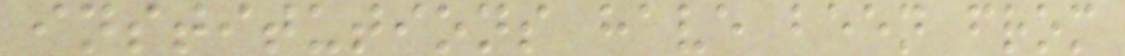institutions have been from
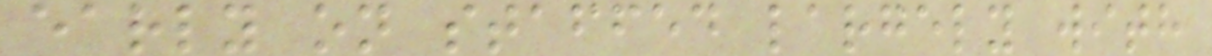early on staffed largely with
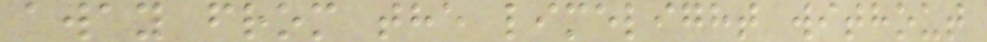away from the limelight without
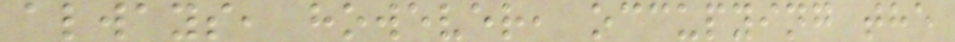always, however, occupying the
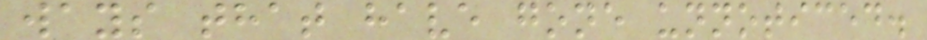ways that have gone unnoticed.
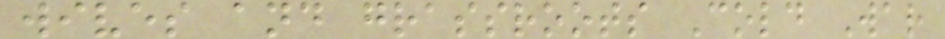wives and grassroots Cold War
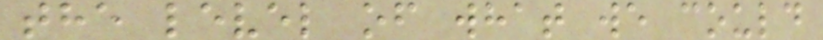the level of what we could
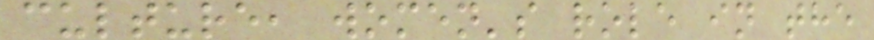culture, women's role in the
